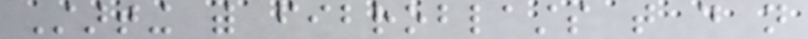Starting with fibroblasts that do not
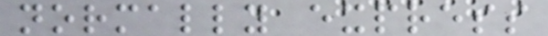normally express
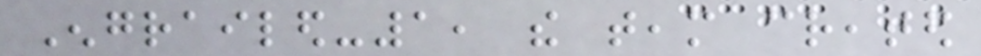Engrailed-1, the team created
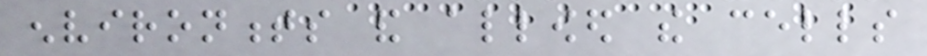environments and allowed the cells
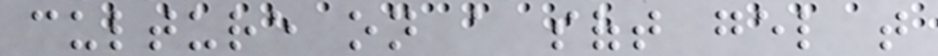culture on a soft gel that
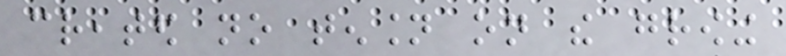created no tension on the growing
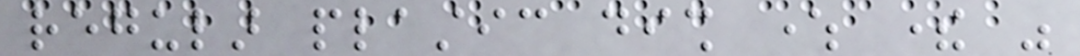regular plastic dish where there was
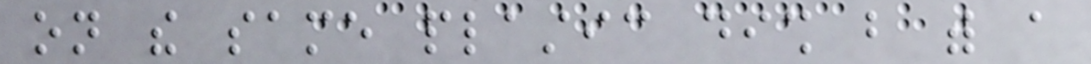on the same plastic dish but with a
